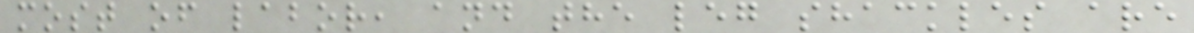most of labor, and the leg shackles are
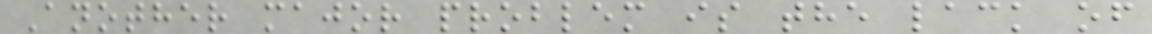Another major problem is the lack of
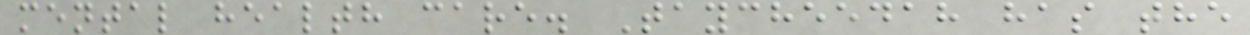mental health care. Taycheedah has the
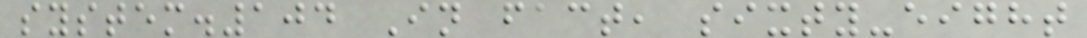system.104 In fact, sixty-eight
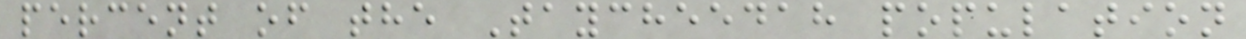percent of the Taycheedah population
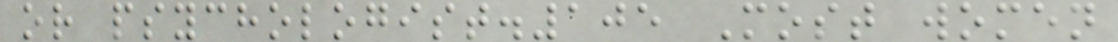or psychologist.105 Most women
